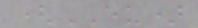(EU)
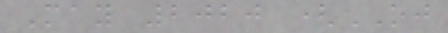May 2020 (OJ
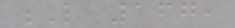L 167,
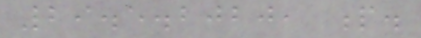29.5.2020, p.
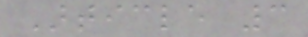Article 3
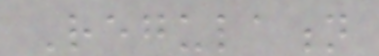Regulation
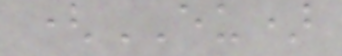(EU)
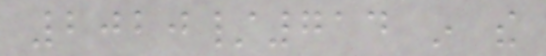2020/714 in the
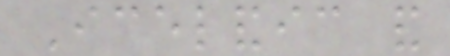Icelandic and
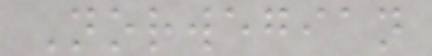Norwegian
